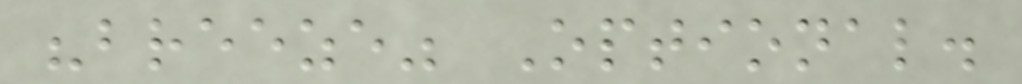"breeze" Optional.
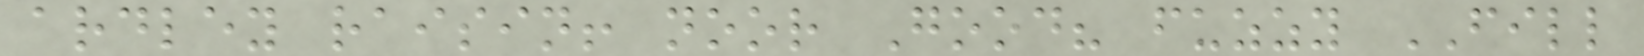ardley raisin! noor Good? fuzzy FILL
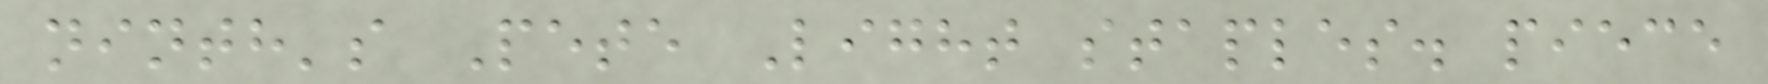ninth's Pete Light staples. piece
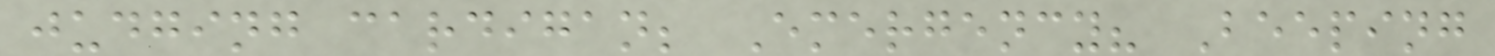judging cardigan; Emergency? Beeping
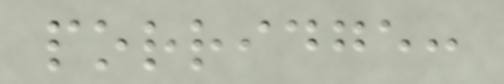porridge:
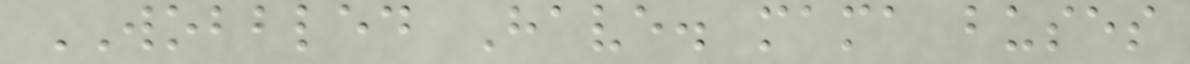WOBBLED Have. mama buses
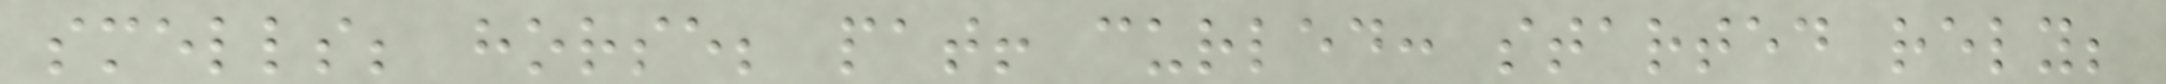smells; horse; pat! curled: started rely;
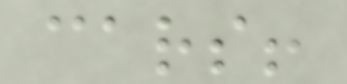cars!
